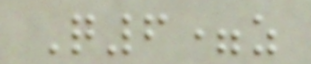Q6=z
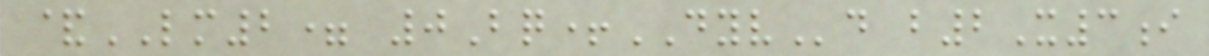&LM2= 0Bq+DYVd b2X3i
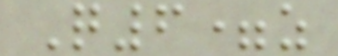Q6=z
